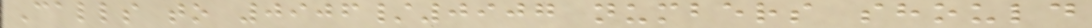Calls to 0906/0907 numbers should
